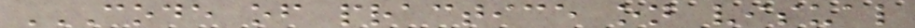CODE OF PRACTICE ON VISUAL
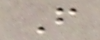F
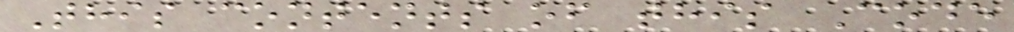This contents of this Code
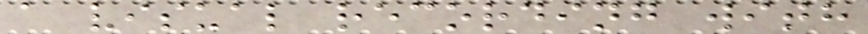a visual recording with
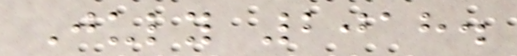July 2018.
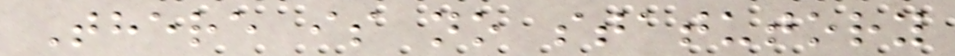There is no statutory
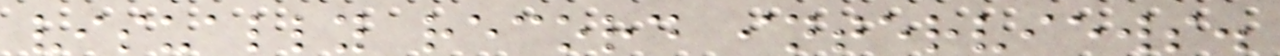visually record interviews.
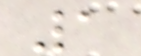1
